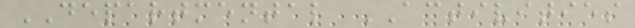DEPARTMENTAL ACTIVITIES
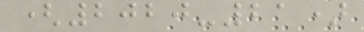(2020-21)
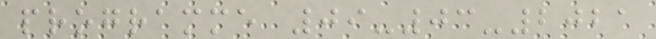programme 09-03-2021
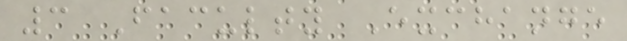3 Faculty Exchange
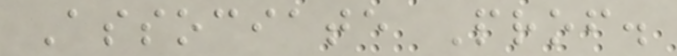Associate Prof.
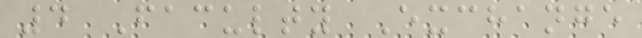4 Faculty Exchange
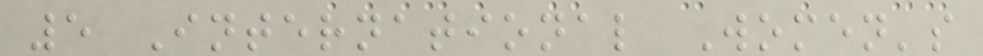5 International Women's
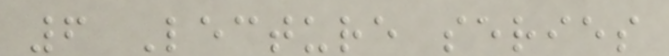6 Lecture series
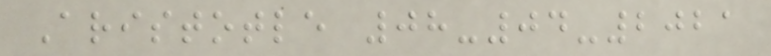Aristotle 08-04-2021
